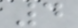4
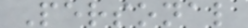Personal
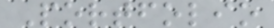Portfolio
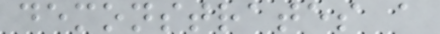demonstrates a
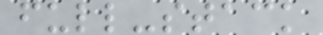full-stack
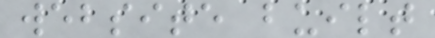website built
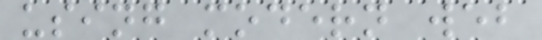using modern web
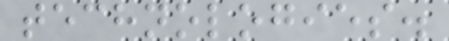technologies.
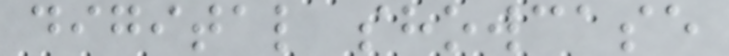digital showcase
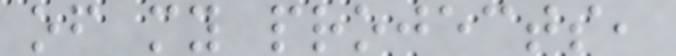of my projects,
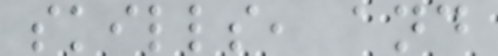skills, and
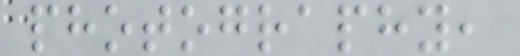photography,
